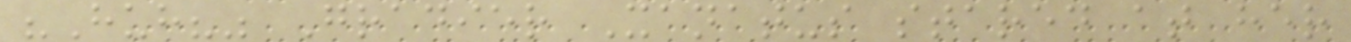"Huh?" Gradier Xanatus stared at her
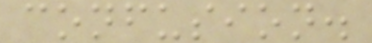confusion.
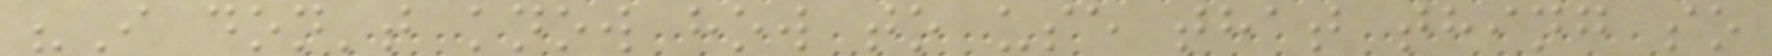"I don't know how to use that thing so
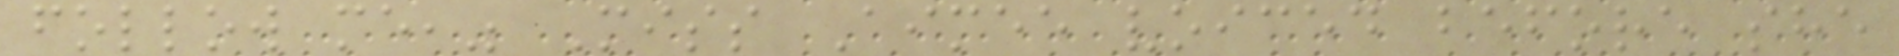follow me," Miss Aimee voiced before she
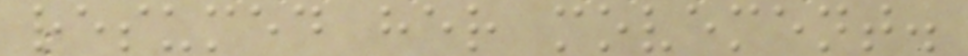resumed her movement.
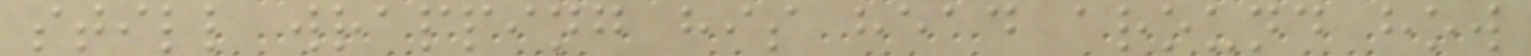still wrapping his head around how
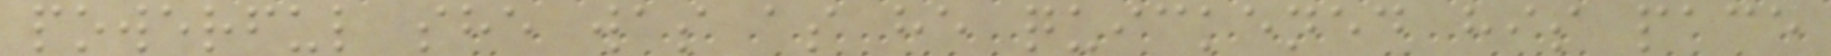powerful she was as he quickened his pace
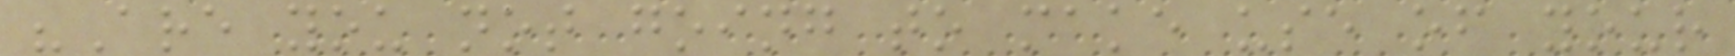"Are you not going to make use of your
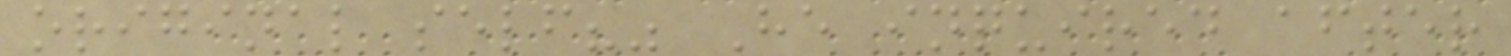original self?" He inquired after
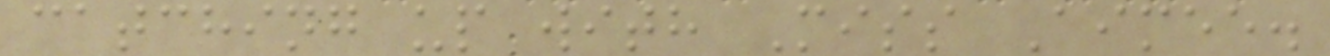catching up with Miss Aimee.
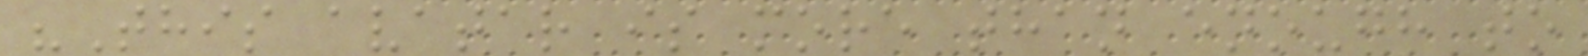"This avatar is more than enough to
